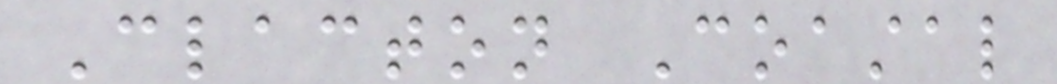Clacton Coastal
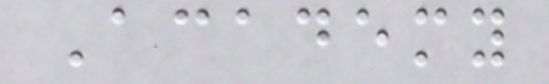Academy
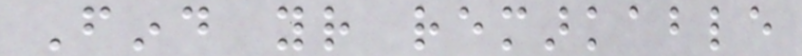Find your remarkable
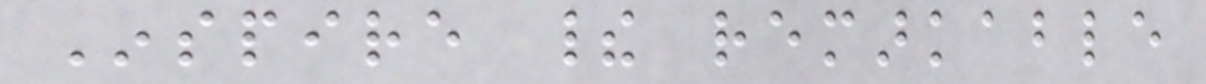Inspire their remarkable
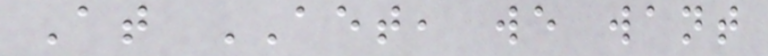At AET, we want
